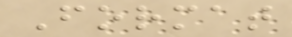Format
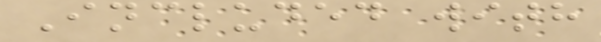Included with
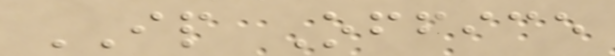IP Office
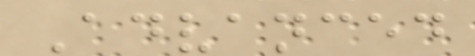Advanced
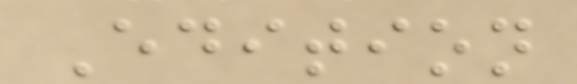Edition
